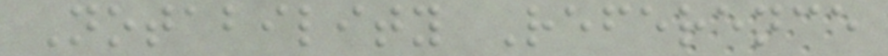Notability Reference
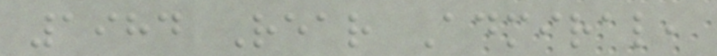1984 Rear Admiral,
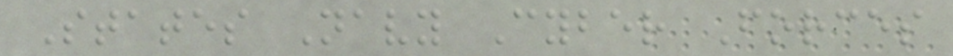States Navy Cyber Forces
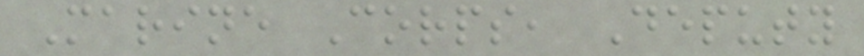Marine Corps, Deputy
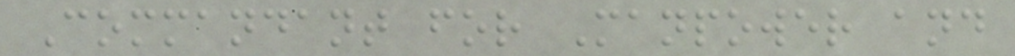Commandant for Manpower and
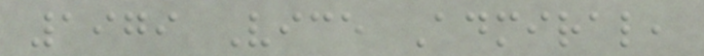1979 Vice Admiral,
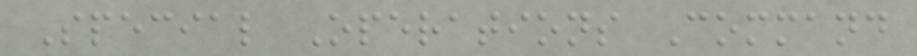Special Operations Command
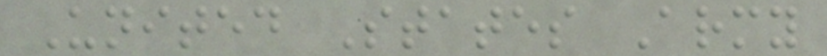United States Army
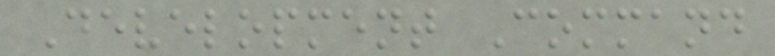Development Command
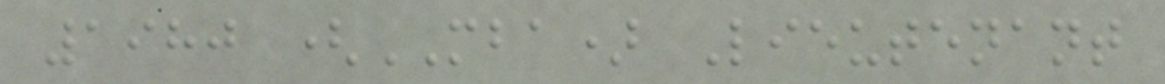1980 (MBA) Lieutenant
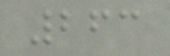263
